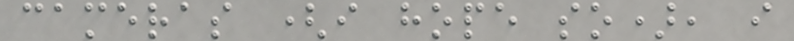cameras (i hope so), i
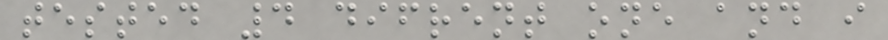tested 4 difrent one and i
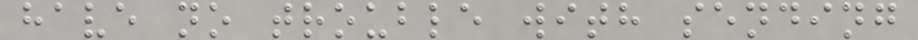have no trouble with sending
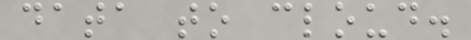data to cloud.
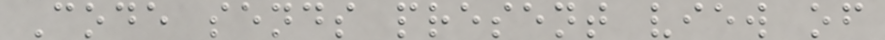Code sends present view of
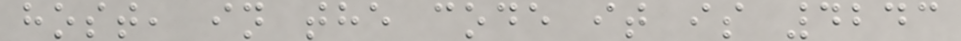host, in the code it is 4243
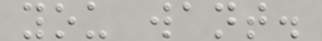you want.
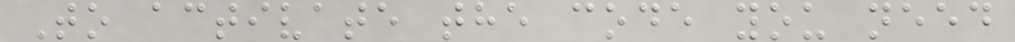To activate the code you need
